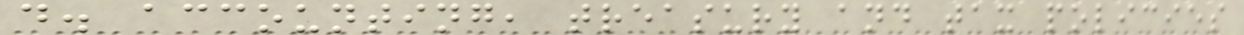d. accounting, treasury and tax policies
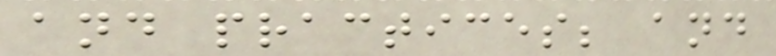and practices; and
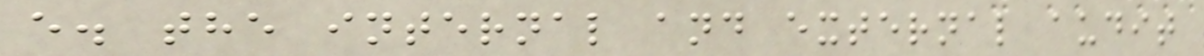e. the internal and external audit
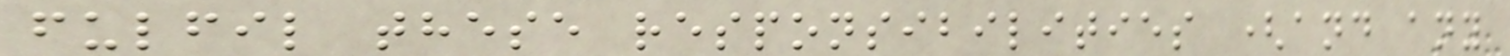fulfil these responsibilities (and any
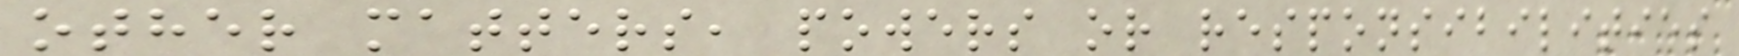other matters, powers or responsibilities
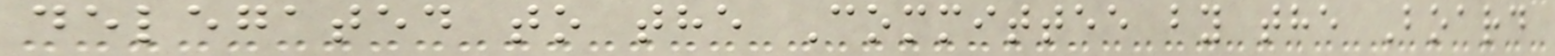delegated to the Committee by the Board
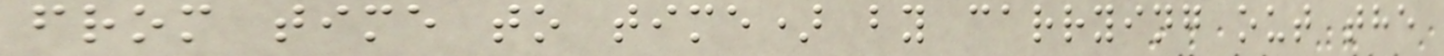from time to time) by carrying out the
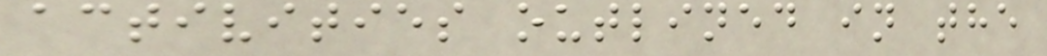activities outlined in the
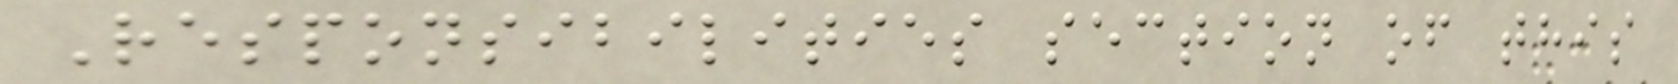Responsibilities section of this
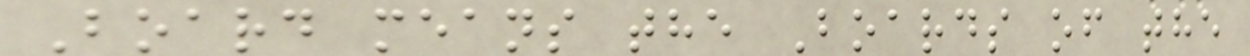Board means the Boards of the
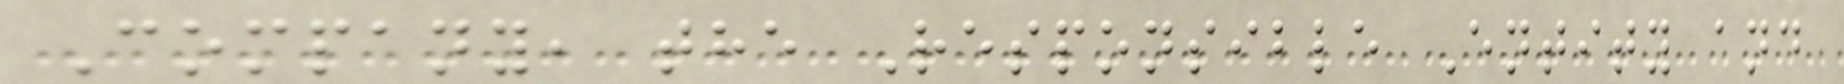Company, the Responsible Entity and
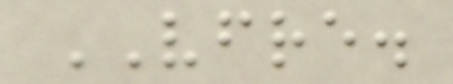VFRE.
